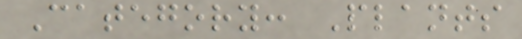Category: Plants
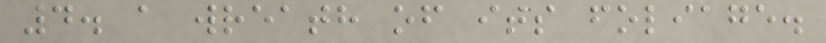4. a wreath of its foliage.
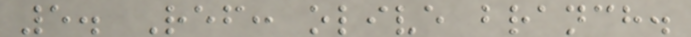5. Ref: olive branch.
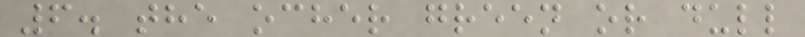6. the ocher green or dull
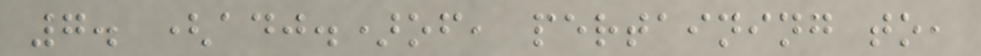7. (adj.)of, pertaining to,
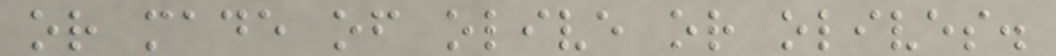or made of olive or olives.
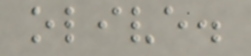olive.
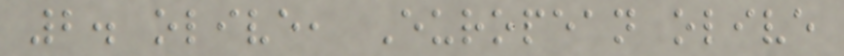2. olive, European olive
